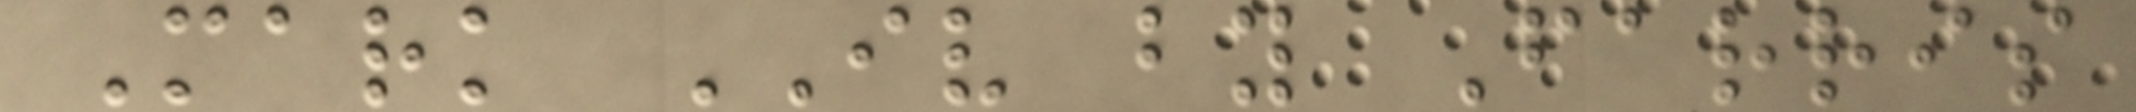Mark IV by Farris
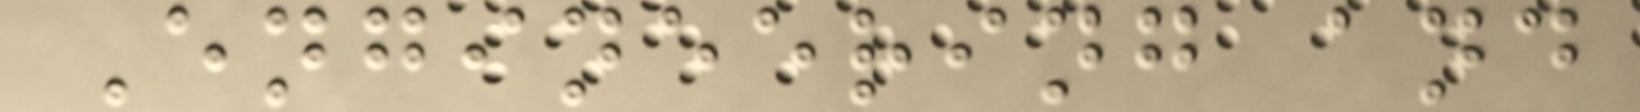Engineering and
